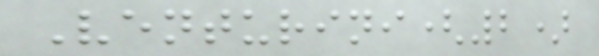Venturini(2)
